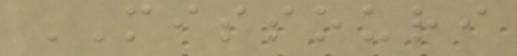MISSOURI
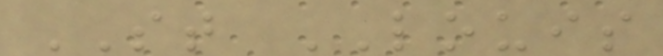ST LOUIS
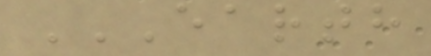EARTH
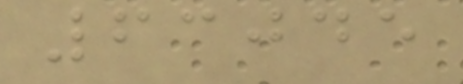63045
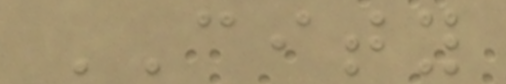CITY
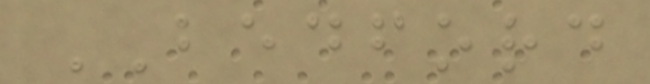BEDFORD
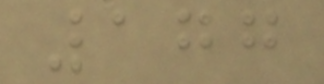177
